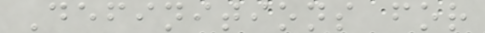Definitions for
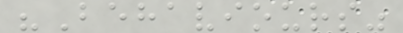"Behaviours"
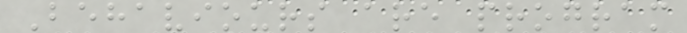Behaviours are program
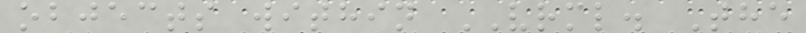objects within VRML. The
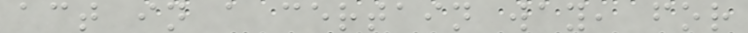act in a certain way, for
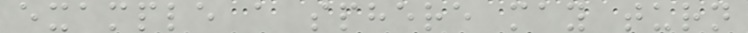example a sphere may turn
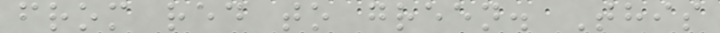from red to green. This
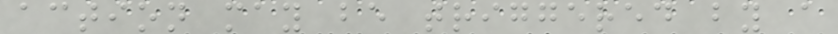action may be triggered by a
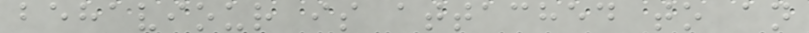behaviour is attached to an
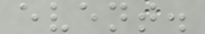event.
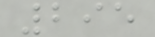295
